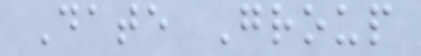Date Group
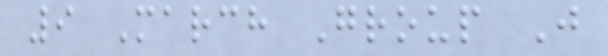9 March Group J
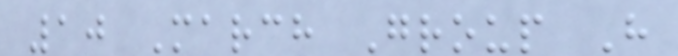10 March Group H
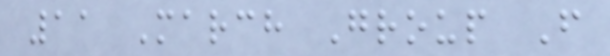11 March Group F
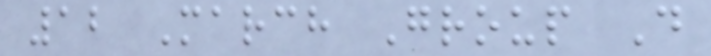12 March Group D
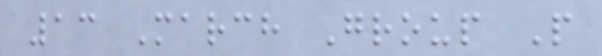13 March Group P
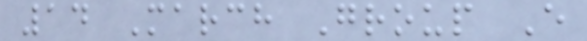14 March Group E
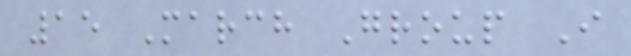15 March Group I
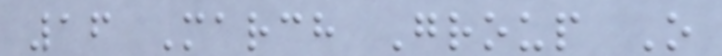16 March Group O
